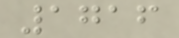1716
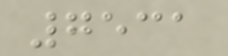7531
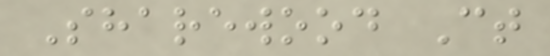Sharewood Ct
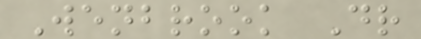Wenbrook Dr
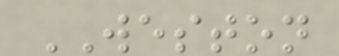WESTON
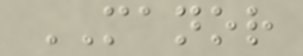MANOR
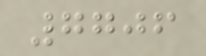7706
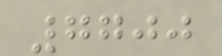7700
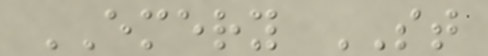EMERY ST
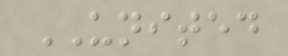UNITED
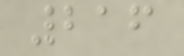216
